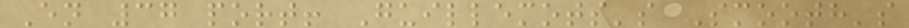En 37 port! Guillemots's Smooth's
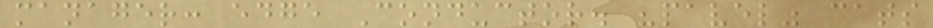manager: edge Conductor. "pavel" cats
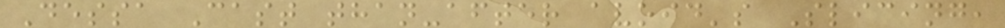Dessa Cast than-after avoid's Slicing,
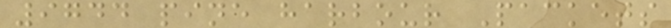9744 pine harbour Packets
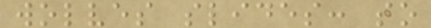wolves slides: so
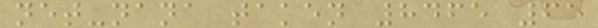net-nana taken 8465 65
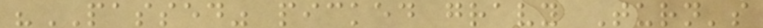"PASSED" picked gravy Turn's
